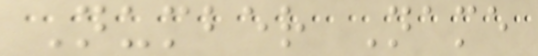Number Name
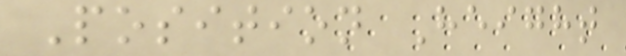Position Height
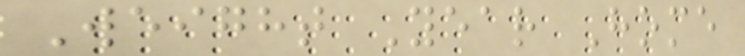Weight Year Home
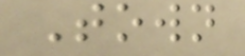Town
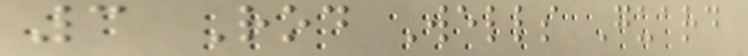3 Rod Wells Guard
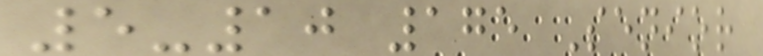5-10 175 Senior
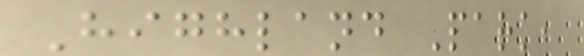Highland Park,
